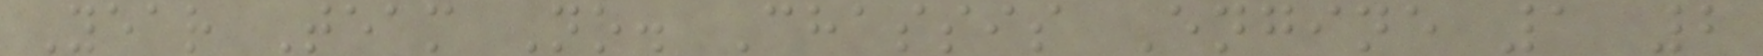Year Team No. Chassis Engine 1 2
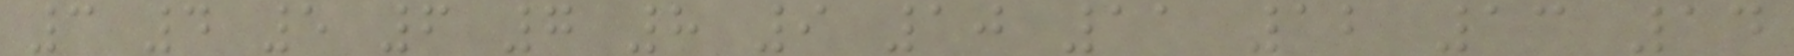3 4 5 6 7 8 9 10 11 12 13 14
